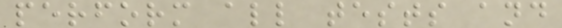perform all tests and
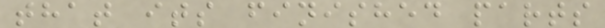that its finished parts
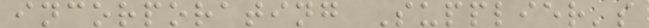incorporating Supplier's
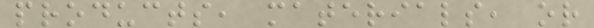products, materials, or
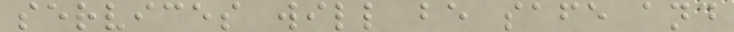services will be safe and
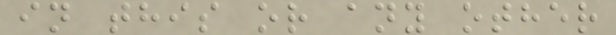in this or any other
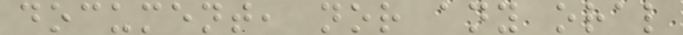document, nor any oral
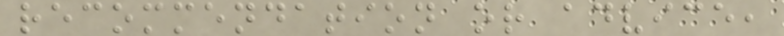recommendation or advice,
